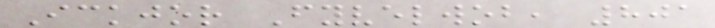Ickjor Fyvelwob, 801
